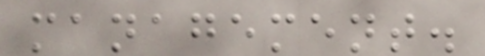management.
